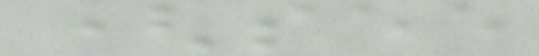(see
